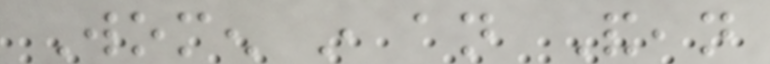Women in an Andean
